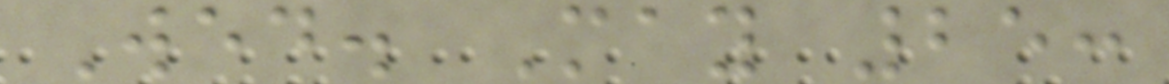Wed. May 25:
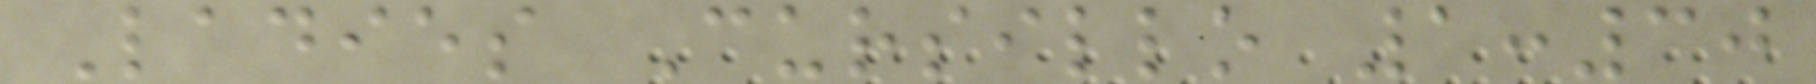Ladies Cursillo 1:30
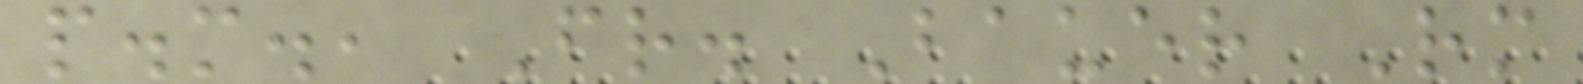p.m., Fr. Bauer Rm
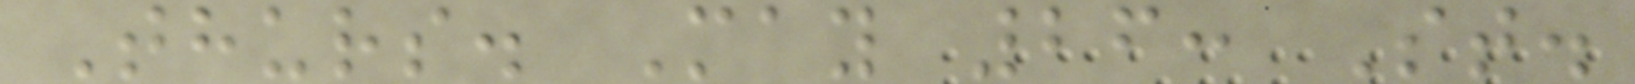Thurs. May 26: St.
